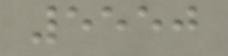5550
